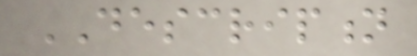DESCRIPTION
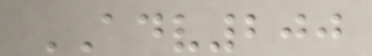ADV200
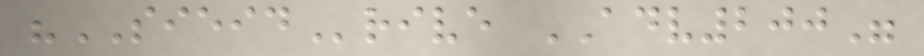"SIEIDrive ADV200"
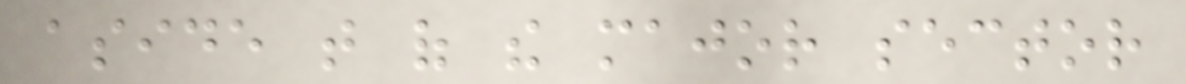aside that of the major sector
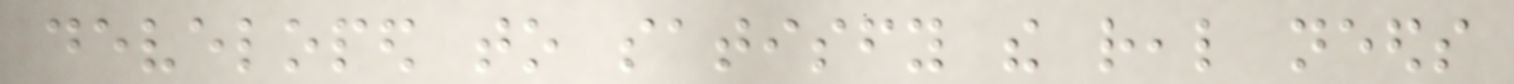developed to satisfy the real needs
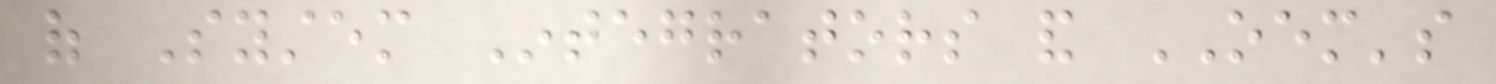of System Integrators and OEM's
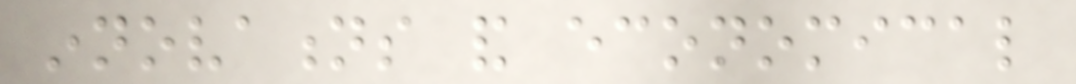innovations and economical
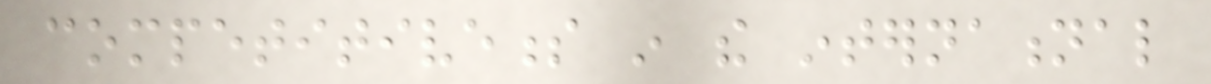competitiveness in the international
